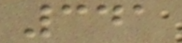341
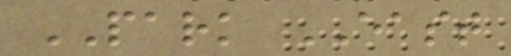PARK EAST
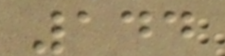144
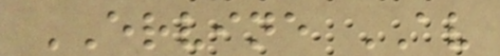ERVINE AV
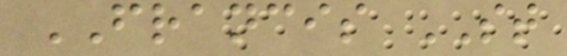FRANCIS ST
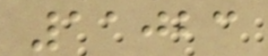11023
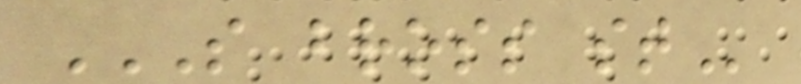S BROSS ST
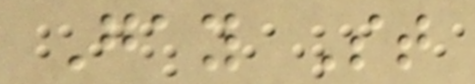Gay St
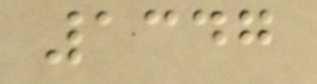1347
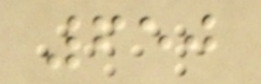650
